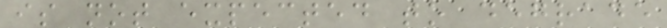is not expected to degrade
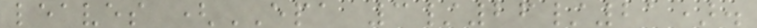leaves (EPA 3/26/21).
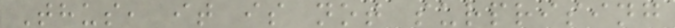Thus, it is not surprising
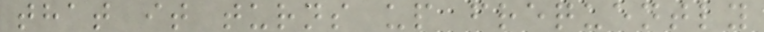that it turns up frequently
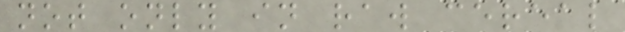not only in raw cereal
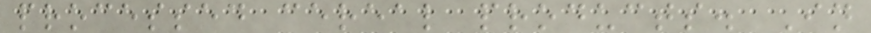processed cereal products. In
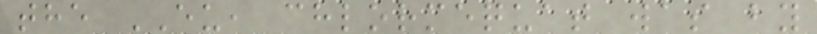the EU, chlormequat was by
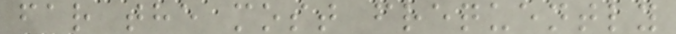far the most frequently
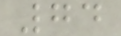74
